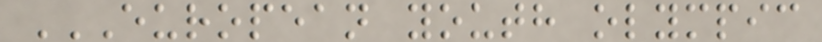EUROPEAN YOUTH OLYMPIC
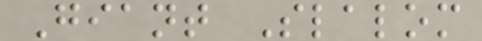Giant Slalom
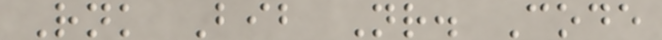Rnk Bib Nr. Code
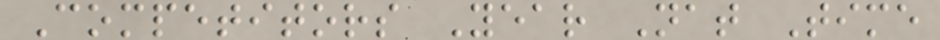Competitors Year Nat Time
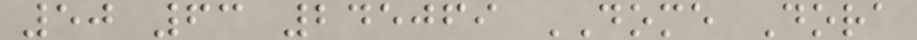50 63 245069 DOME Dora
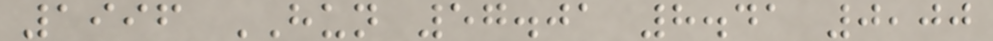1996 HUN 57.01 8.41 0,00
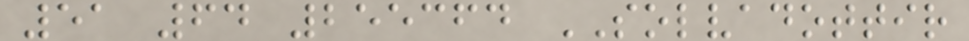51 64 255364 SOLVADOTTIR
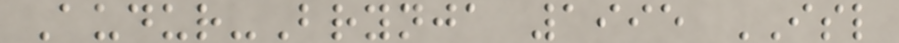Audur-Brynja 1995 ISL
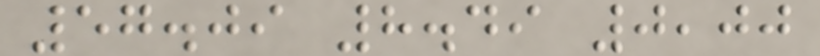57.09 8.49 0,00
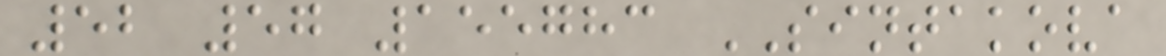52 57 155783 SINTAKOVA
